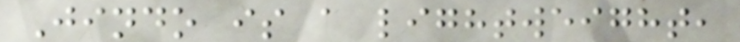Jindo is a lightweight,
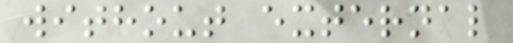without external
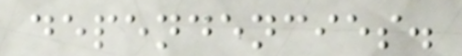dependencies.
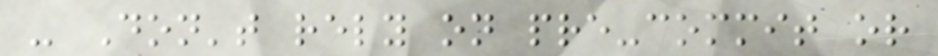- Don't rely on pre-commit or
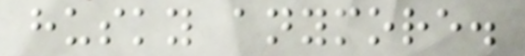husky anymore.
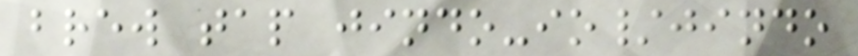brew tap jindo-io/jindo
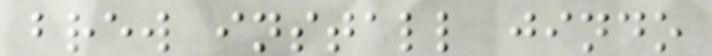brew install jindo
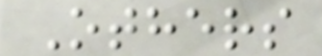Others
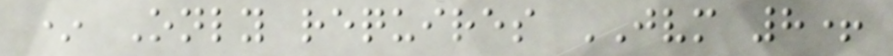* Only requires JVM 8+
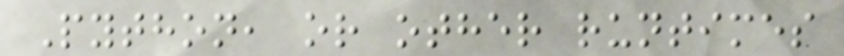Python, or other runtimes
